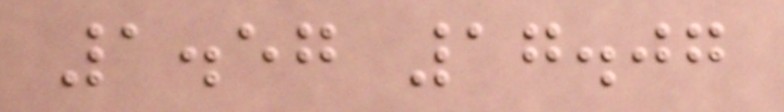1.57 17.07
